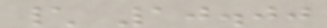\ 10.00
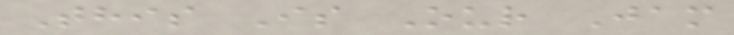This Is Our Jam
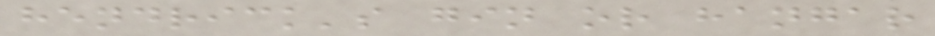hendrick's gin or hangar
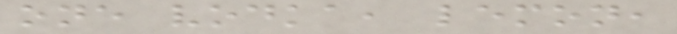one vodka, lemon,
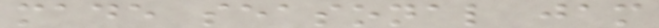made seasonal jam
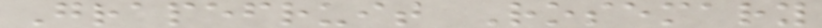Grapefruit Rosemary
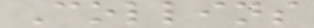Collins
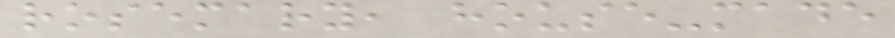rosemary, house-made
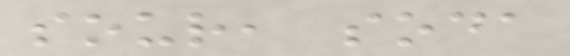sour, soda
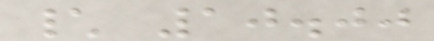\ 10.00
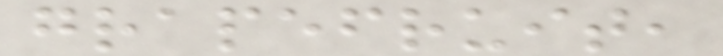grapefruit,
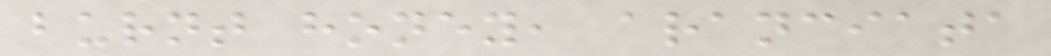burnt honey, aranciata
